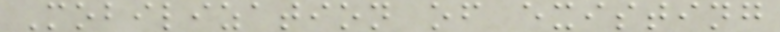Mobilization of existing
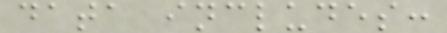data includes:
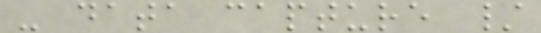- data capture /
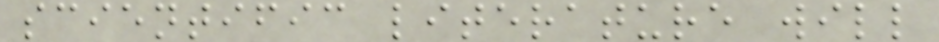scientific literature will
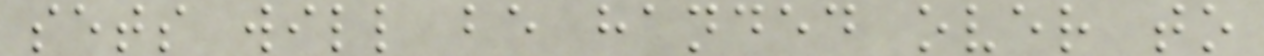sets will be handed over to
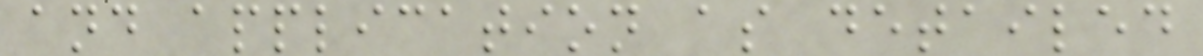and application as detailed
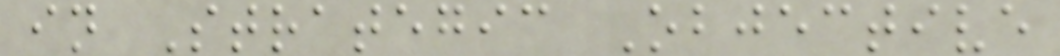in Strategic Objective
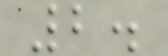2.
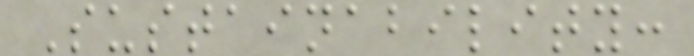Sustainability:
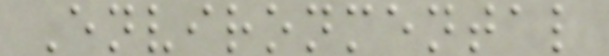Environmental
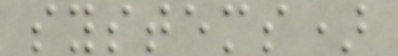systems)
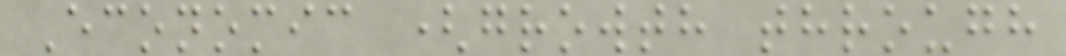Economic (growth through
